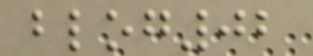blog02
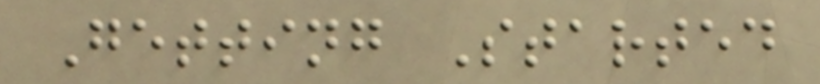Getting Started
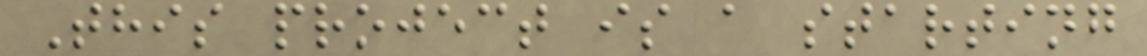This project is a starting
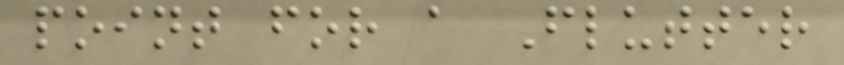point for a Flutter
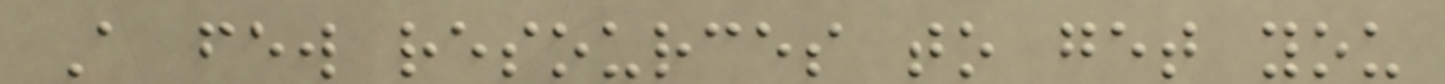A few resources to get you
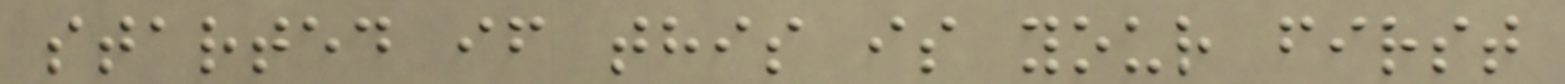started if this is your first
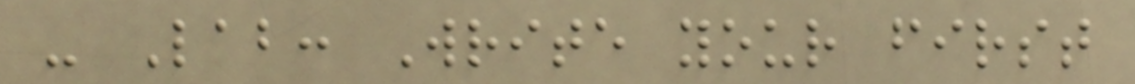- Lab: Write your first
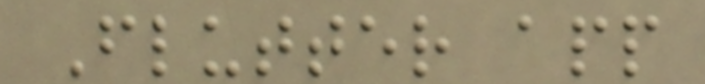Flutter app
